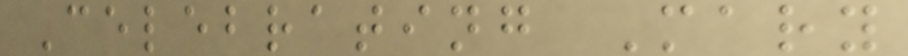Celebrating Mary
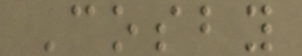Cosby
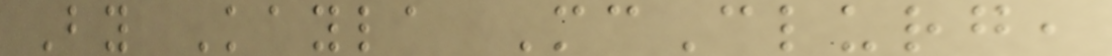By Kayla McClurg,
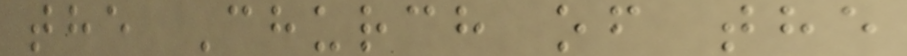the Church of the
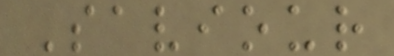Saviour
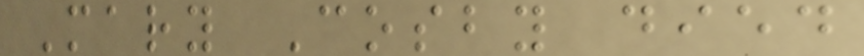Mary Cosby died
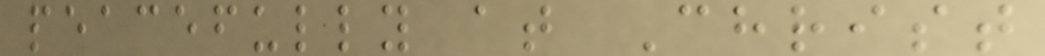peacefully at Christ
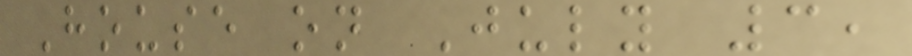House on July 3,
